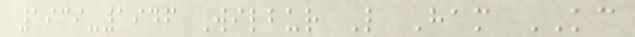1939-1946 Wilbur L Ham KC
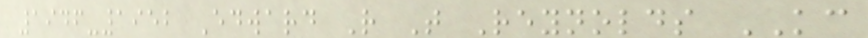1946-1952 Edward R T Reynolds KC
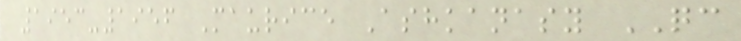1953-1956 Maurice Ashkanasy QC
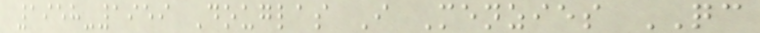1958-1959 Douglas I Menzies QC
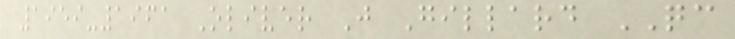1959-1961 Oliver J Gillard QC
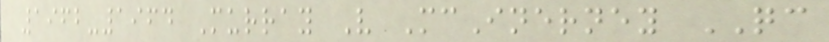1962-1964 Murray V McInerney QC
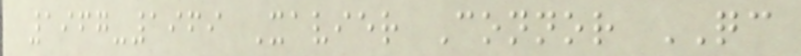1967-1969 Xavier Connor QC
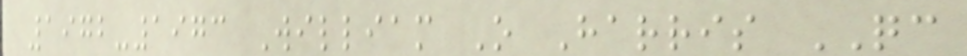1972-1973 William O Harris QC
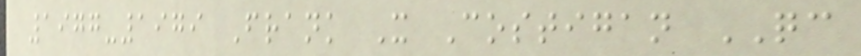1977-1979 Frank X Costigan QC
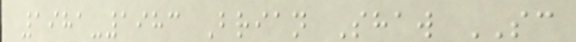1981-1983 Brian Shaw SC
